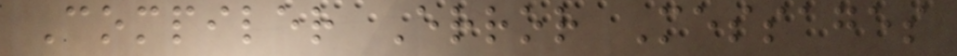Compiler Error Messages
